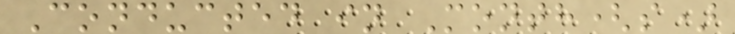Conducted in Month(s)
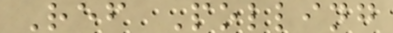Ref Polling
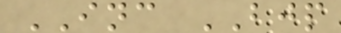INC BJP
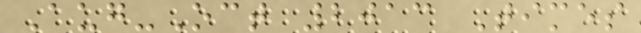Aug-Oct 2013 Times
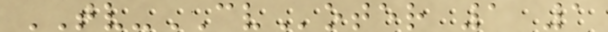TV-CVoter 1 1
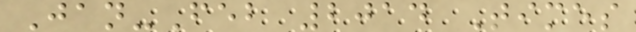Jan-Feb 2014 Times
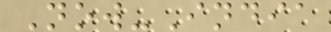Now-India
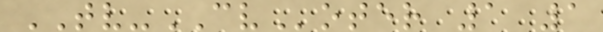TV-CVoter 1 1
